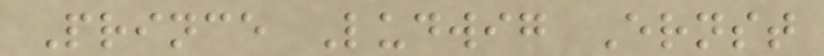Prince Ludwig Ernst
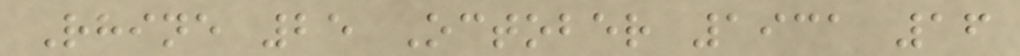Rhine 25 October 1931 16
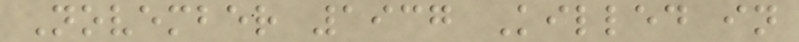November 1937 Killed in
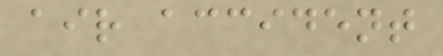air accident
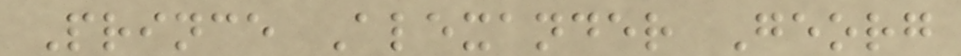Prince Alexander Georg
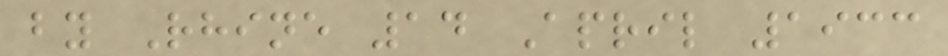by Rhine 14 April 1933
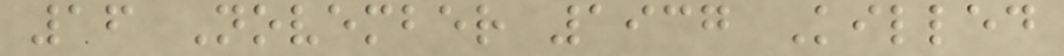16 November 1937 Killed
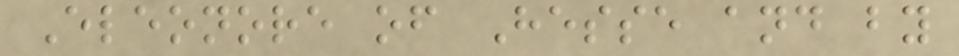Eleonore of Hesse and by
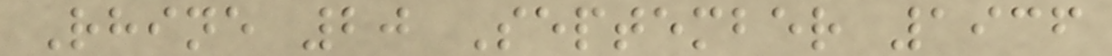Rhine 20 September 1936
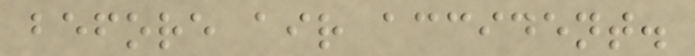before air accident.
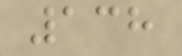138
